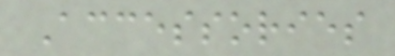Accessories
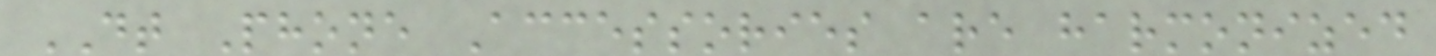DT Phone Accessories are harmonized
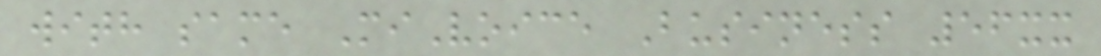with same MiVoice Business 56xx
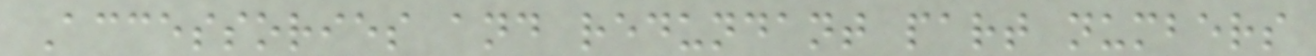Accessories and redundant part numbers
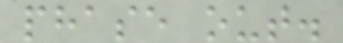phase out.
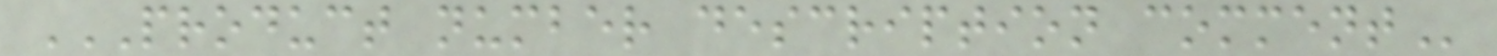PRODUCT NUMBER DESCRIPTION COMMENT
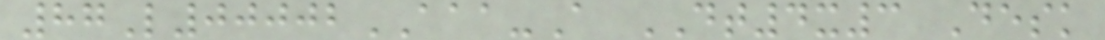87L00002AAA-A DT4x3 Desk
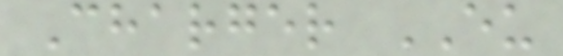Charger EU
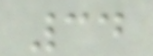34
